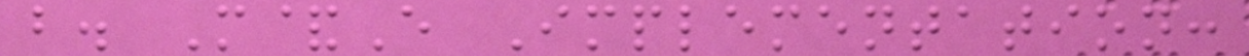b. M&E Implementation:
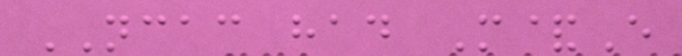NCAC had M&E
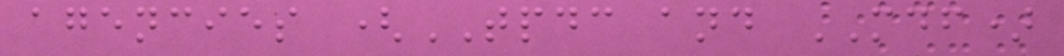agencies (TPDC and MDF)
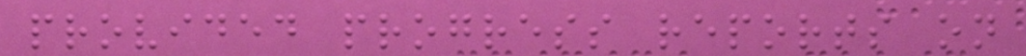provided progress reports on
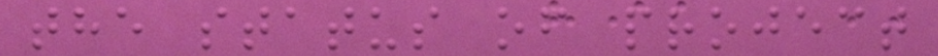the status of project
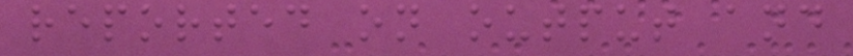reported on output and
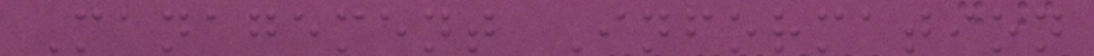Management Information
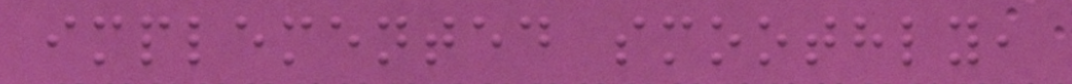implemented smoothly,
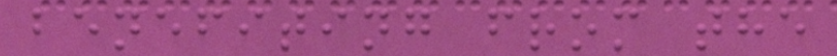benefiting from the
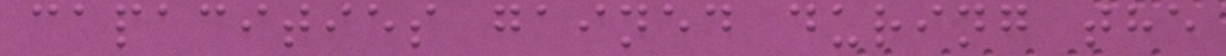capacities gained during the
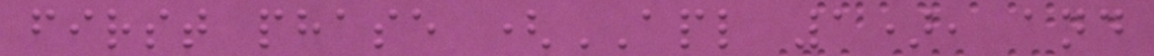first phase (APL 1), and
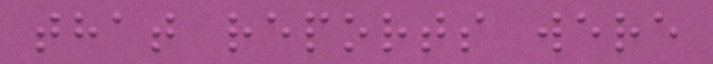that reports were
